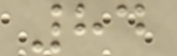84
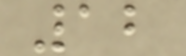12
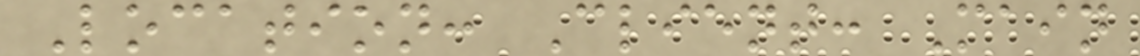Location: Client: Main
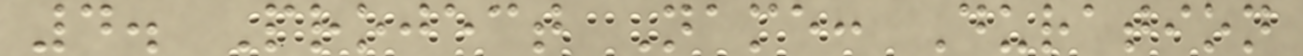4. Project Name: Duration
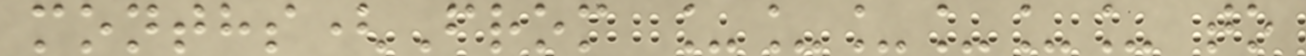months(From ______ to
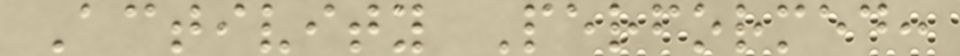Activity Performed:
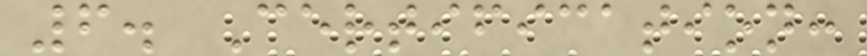6. Certification:
